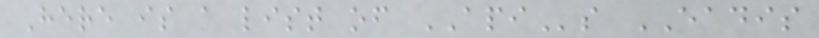Here is a list of APIs EADIS
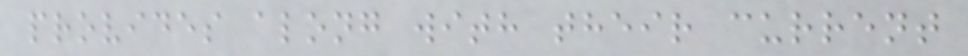provides along with their current
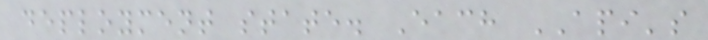deployment state. Each API's
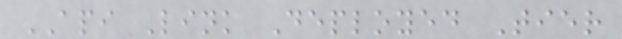API Link Deployed Tier
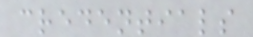credentials
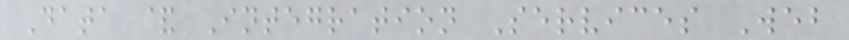Data & Integration Services Web
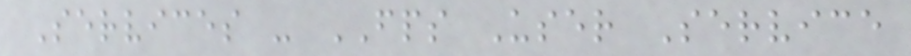Services - FPS User Service
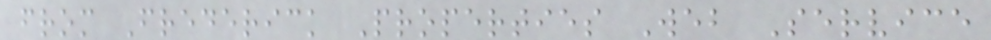from Frederick Properties Web Service
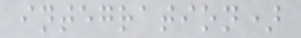integration)
